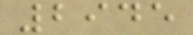2945
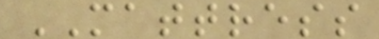MATTRESS
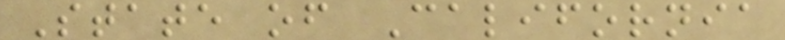State of California
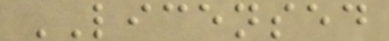LICENSED
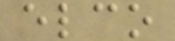elco
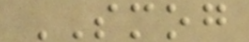SMOG
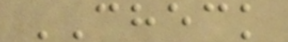CHECK
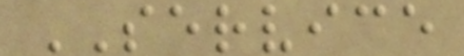SERVICE
